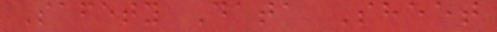Safety Data Sheet
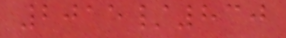2015/830
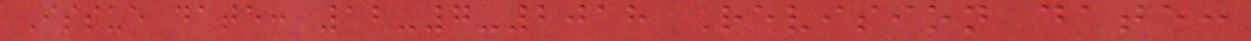Issue date: 12-7-2018 Revision date:
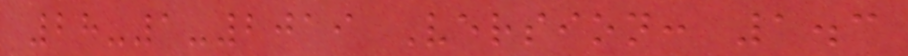28-1-2019 Version: 1.3
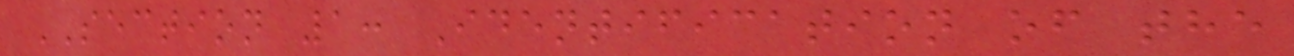SECTION 1: Identification of the
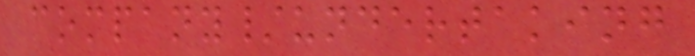company/undertaking
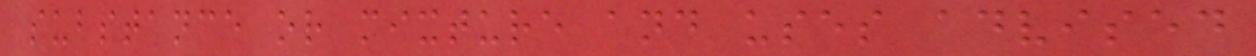substance or mixture and uses advised
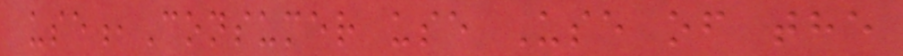use,Consumer use Use of the
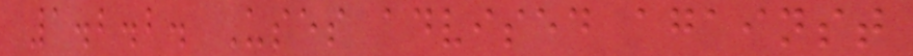1.2.2. Uses advised against
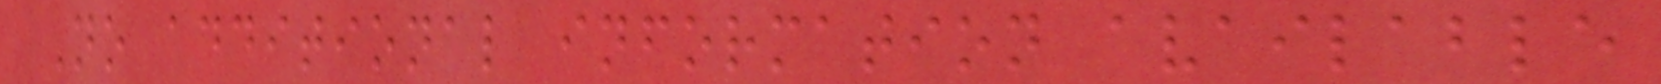No additional information available
